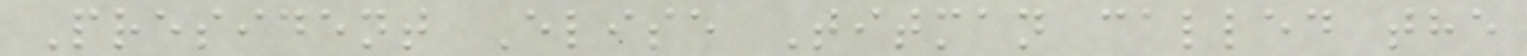President Elise Titman called the
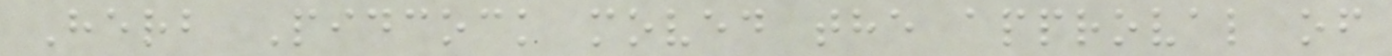Herb Pidcock moved the approval of
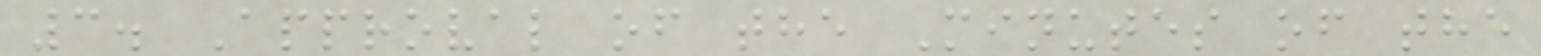3. Approval of the Minutes of the
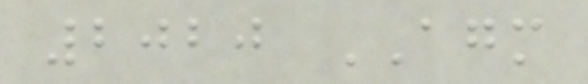2020 AGM
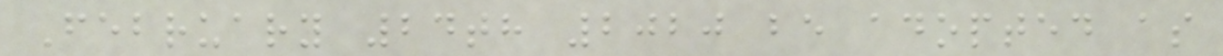February 24th 2020 be adopted as
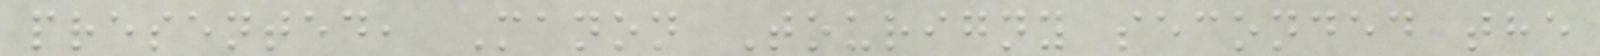presented, Manon Tourigny seconded the
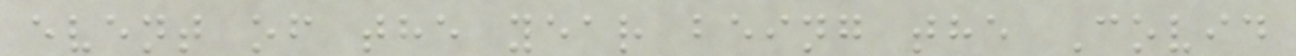event of the year being the Covid
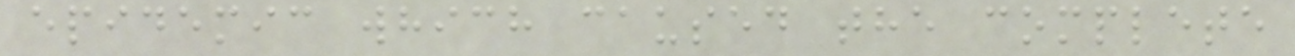epidemic which caused the complete
